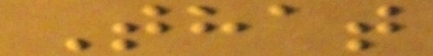That
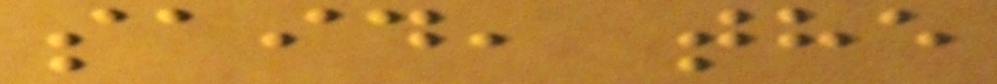said, the
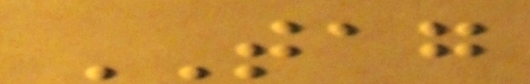TAG
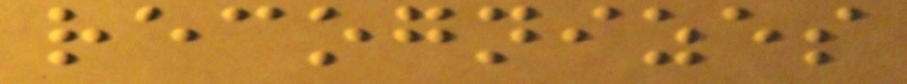recognizes
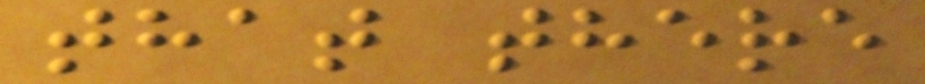that there
